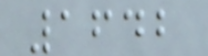1642
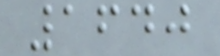1640
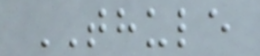THULE
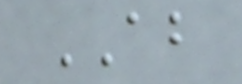AB
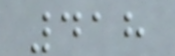418
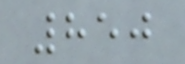850
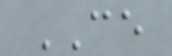CE
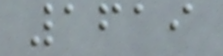1619
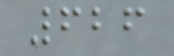626
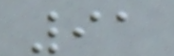91
